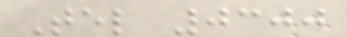Tel 0300
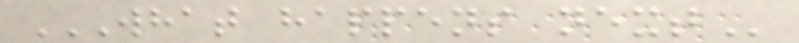WHAT HAPPENS NEXT
